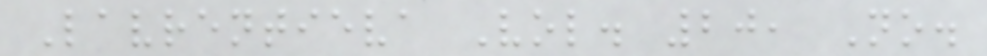Lavrentieva Vol. 20, No.
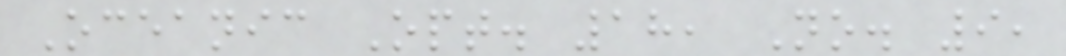Oceanic Opt. 18, No. 9,
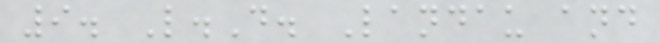9. L.D. Landau and
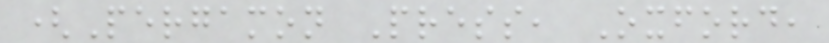(Pergamon Press, Oxford,
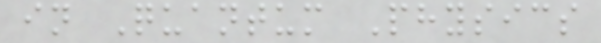in Quantum Physics
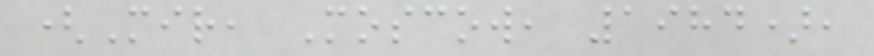(Mir, Moscow, 1984),
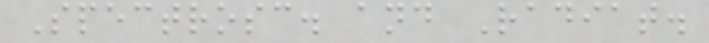Spectrosc. and Radiat.
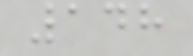148
